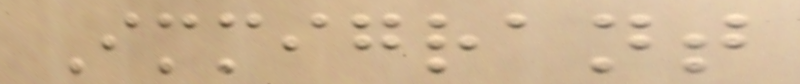Immigrant
